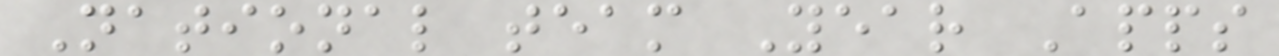National team Year Apps
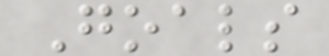Goals
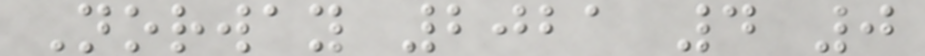Norway 2021 4 0
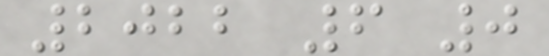2022 6 0
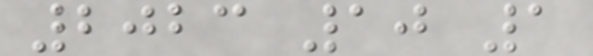2023 10 1
